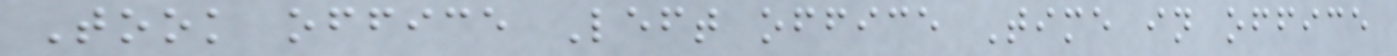Took office Left office Time in office
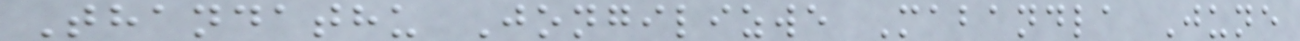Thandathu Jongilizwe Mabandla June
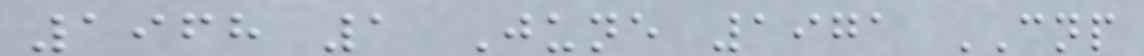1968 1 June 1971 CNP
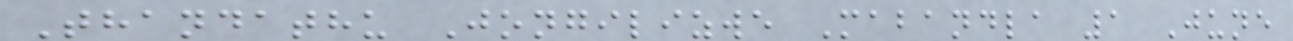Thandathu Jongilizwe Mabandla 1 June
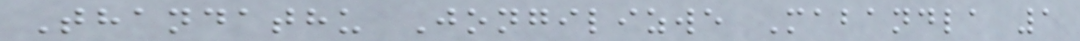Thandathu Jongilizwe Mabandla 1
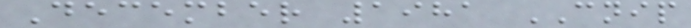December 1981 CNIP
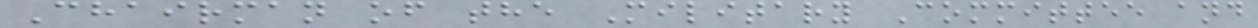Chairman of the Military Committee and
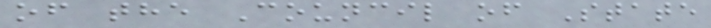of the Council of State
